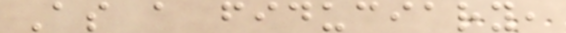As a fiduciary,
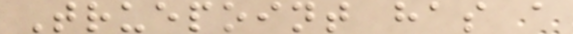Truepoint has a
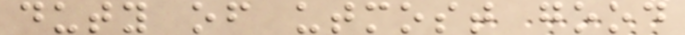duty of utmost good
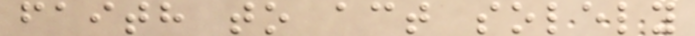faith to act solely
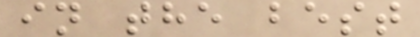in the best
